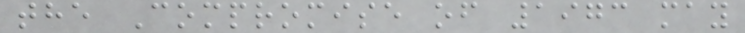the Compromise of 1973 may
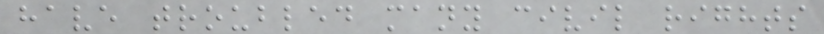have troubled many civil rights
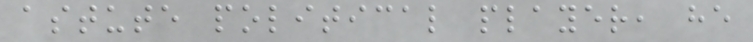astute political player, he
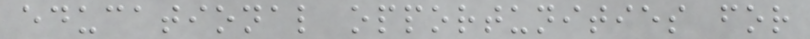educational opportunities for
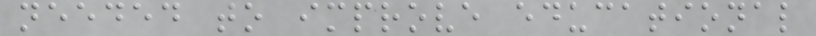needed to improve educational
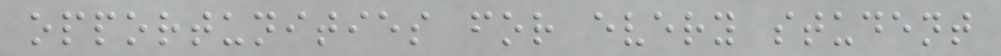opportunities for every student
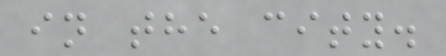in the city.
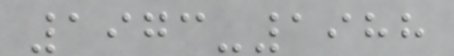1973-1988
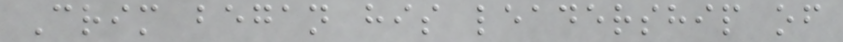Crim began his leadership of
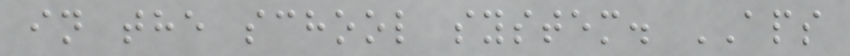in the school system. APS
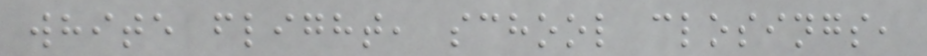white flight, school closings,
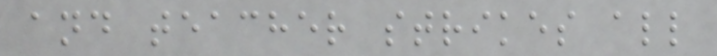and teacher strikes all
